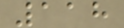118
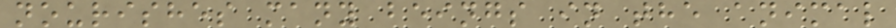nourishes many beings in the animal
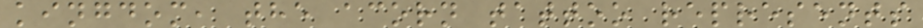kingdom, the acorn tattoo represents
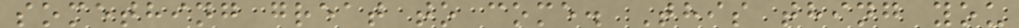something great to come. This thing you
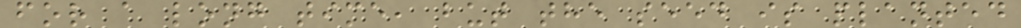for a long time, but the seed is planted
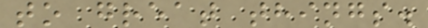to great things.
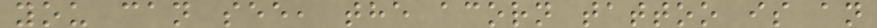you can see, the acorn tattoo is an
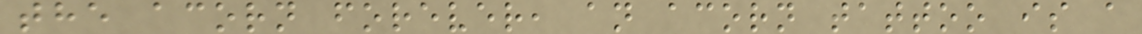the acorn forever, an acorn tattoo is a
